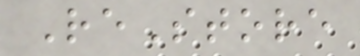ReStore
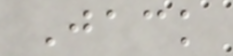Jack
